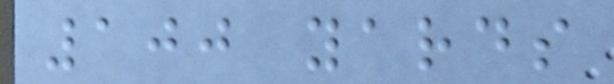100 yards
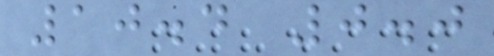10.4 0.0
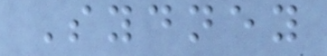Sydney
